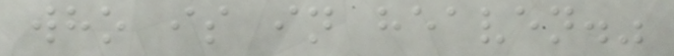who is in heaven."
